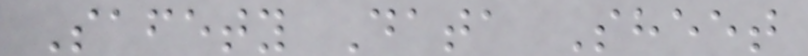Safety Data Sheet
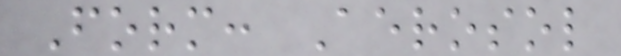Form: Aerosol
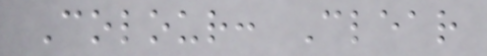Colour: Clear
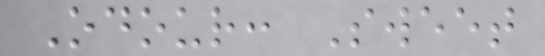Odour: Sweet
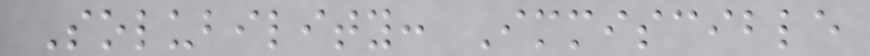Solubility: Immiscible
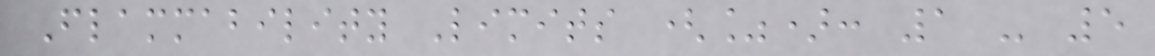Flammability Limits (%): 1 - 5
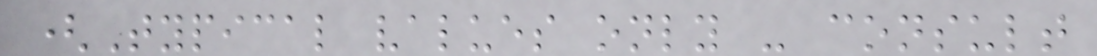(Typical values only - consult
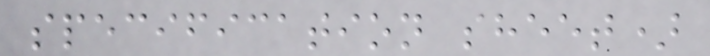specification sheet)
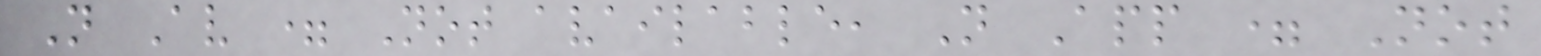N Av = Not available, N App = Not
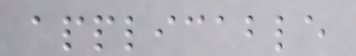applicable
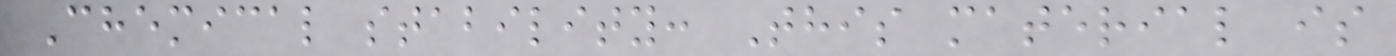Chemical stability: This material is
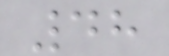48
